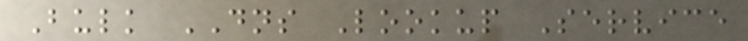Bulk DNS Lookup Service
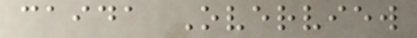caida Overview
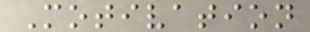Motivation
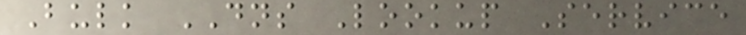Bulk DNS Lookup Service
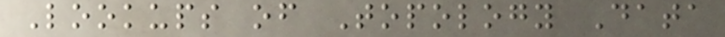Lookups of Topology Data
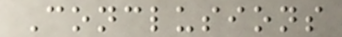Conclusions
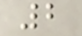2
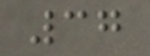37
